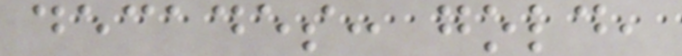decades: gold,
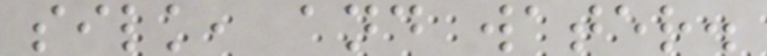silk, and water.
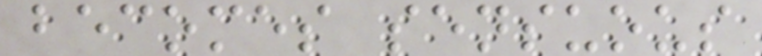becomes sensuous
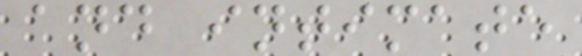and intimate
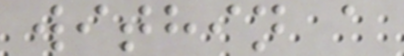within a
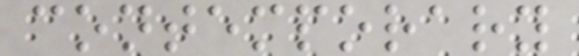contemporary
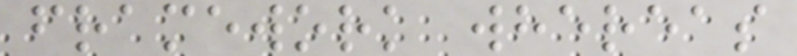framework whereas
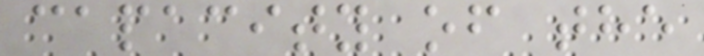capacity of the
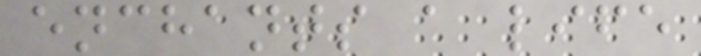enchants a life
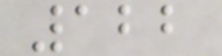122
